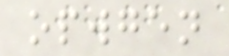opwgen
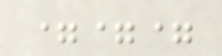===
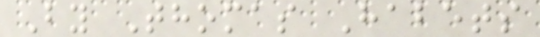By Thomas Habets
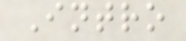Intro
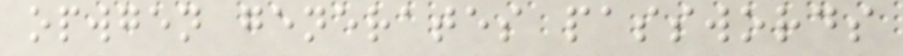opwgen generates passwords
